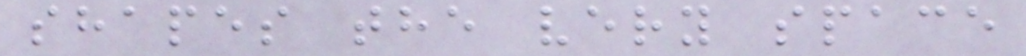shapes the very space
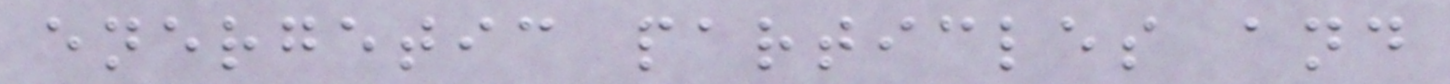energetic particles and
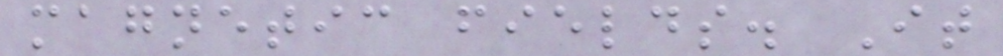magnetic fields. It
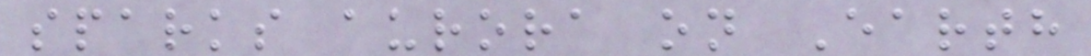sparks aurora on Earth
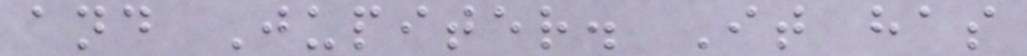and Jupiter. It has
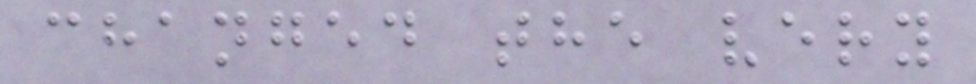changed the very
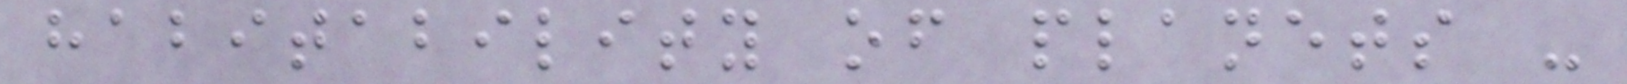habitability of planets -
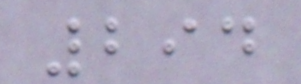294
